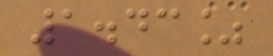1.43%
